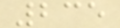235
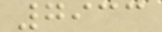7933
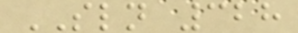SLN 328
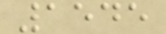1545
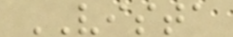VISTA
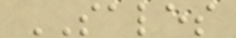SALES
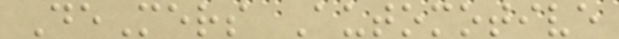DeMers Automotive
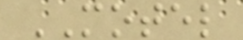MOTEL
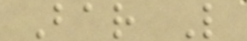Bar L
